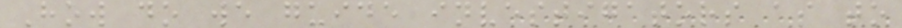How do we guide investigators as to
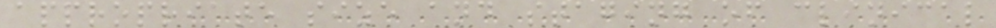appropriate size and staging of clinical
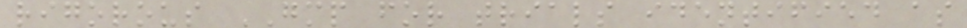rigorous GMP for trials identified as
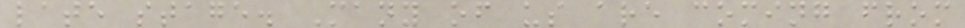late stage. Many of us are coming from
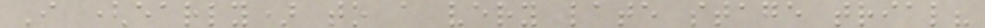I (early) to a very late stage trial?
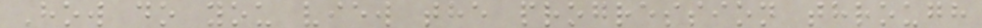How do you view the progression through
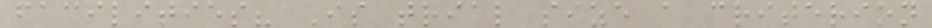facilities? Is trial size a criterion
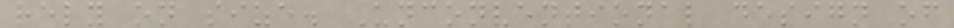rely on size. Unconventional design of
